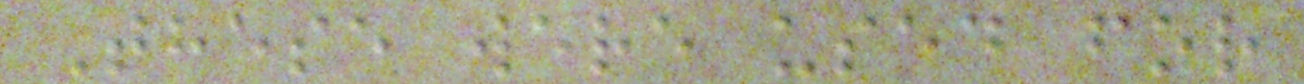These were used for
